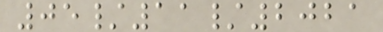05/11/2021
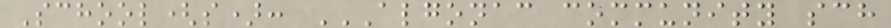School(s): ALGONAC COMMUNITY SCH
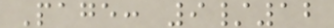Page: 9/12
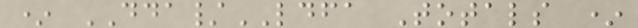* DDA/LDFA Totals *
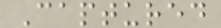Captured
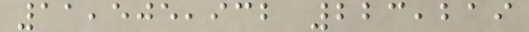11,505,932 223,219
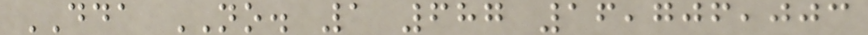DDA NO. 1 687 16,706,003
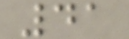41
